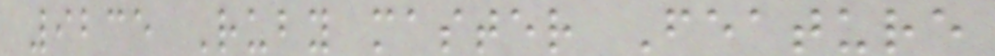9235 Ruby master Feature
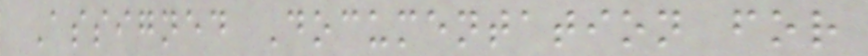Assigned Documentation for
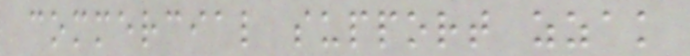commercial support zzak
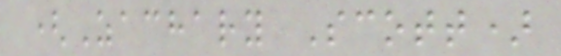(Zachary Scott)
